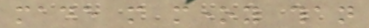made more money than
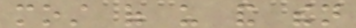most of us and then
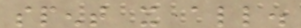spent it all.
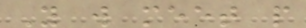You will meet people
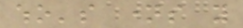who's names you
